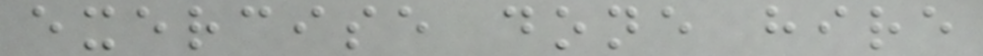exercise done hire
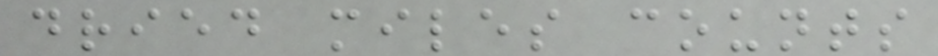dried miles counts
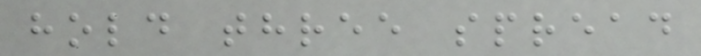hold three spread
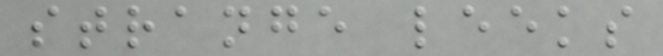strange leeks
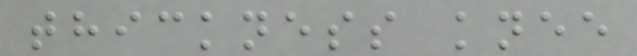thickness knee
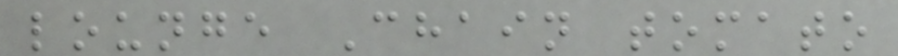lounge Chain tomato
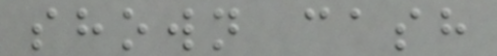shown cash
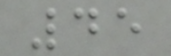45
